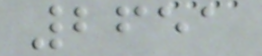2651
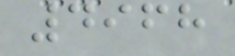4968
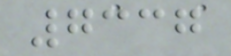7337
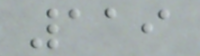119
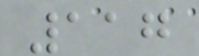117
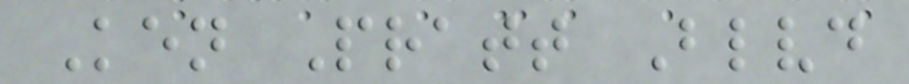Ken Pratt Blvd
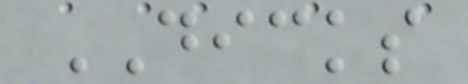DICKS
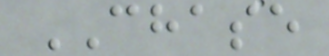CHASE
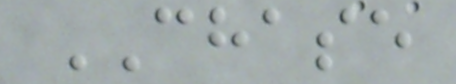CHASE
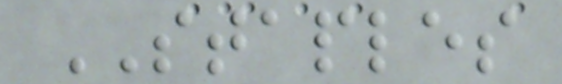STAPLES
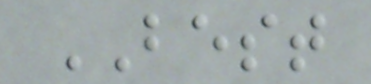BEST
